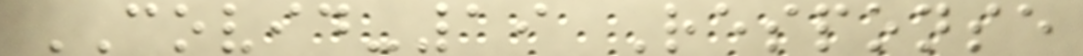COVID-19 Response
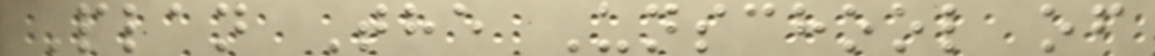Plan The Unschool of
